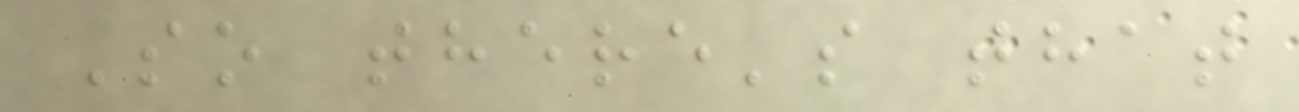So there's that
